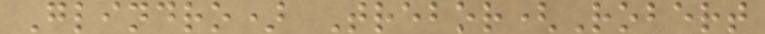Glindro) Trebor(Robert
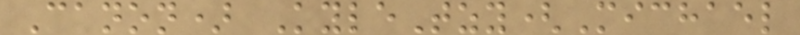Canon) KyleTzy(Michael
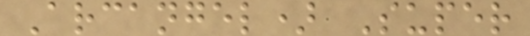Arcangel) Super
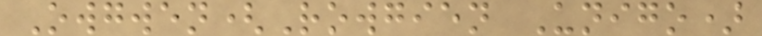Owgwen(Rowgien Unigo)
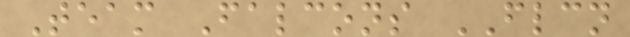Team Falcons FLCN
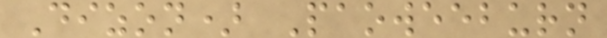Dizon) Paoweeburn
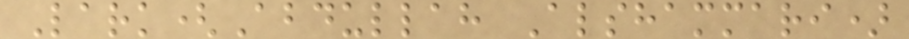Lark(Abdullah Alshammari)
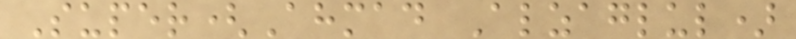Super(Ahmad Alzaglul)
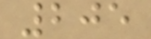205
